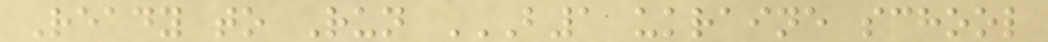Ready to Run B1 UKRAINE SCHOOL
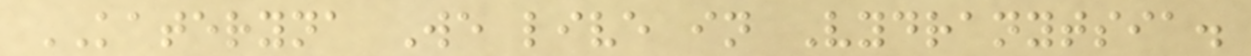KATERYNA We live in Vydranytsia.
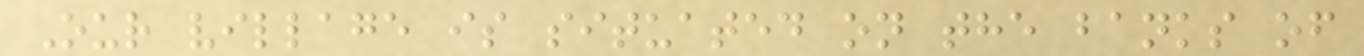Our village is situated on the banks of
